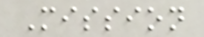Mission
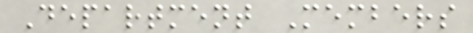Department Members
